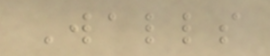Walls
